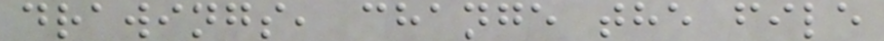drawings, change the file
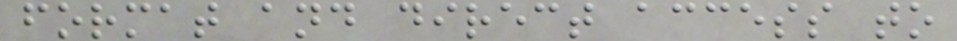format and direct access to
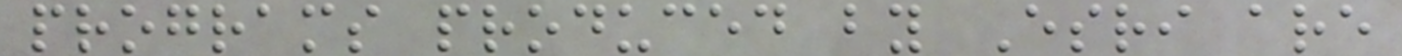programs produced by Esri are
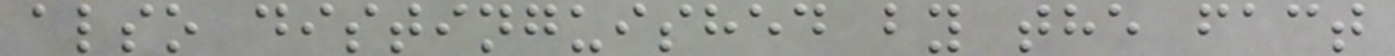also distinguished by the fact
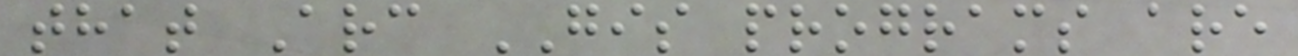that Arc GIS programs are
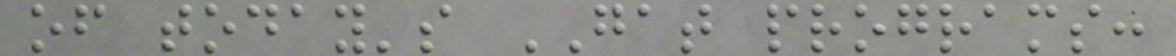of today's GAT programs:
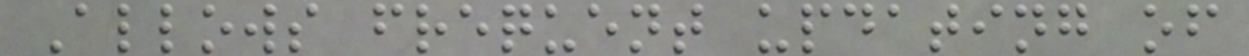Allows frequent updating of
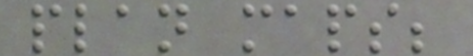plan maps;
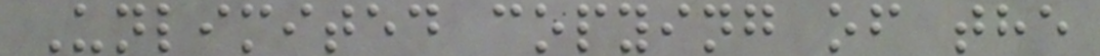Unlimited copying of the
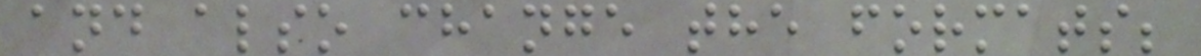and also change the formats;
